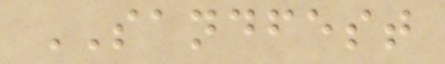SANDFEST
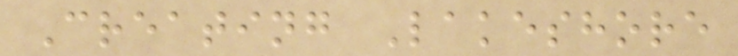Creating Lakeshore
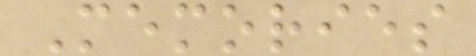Memories
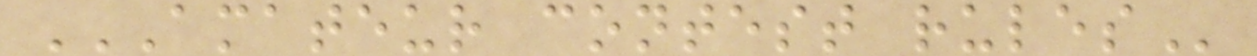AMATEUR CONTEST RULES
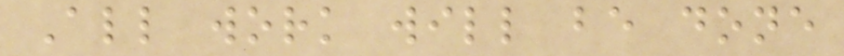All work will be done
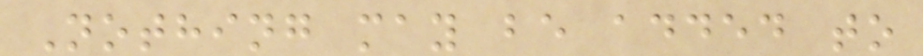Nothing may be added to
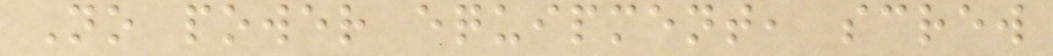No power equipment, screw
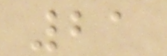21
